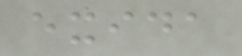exida
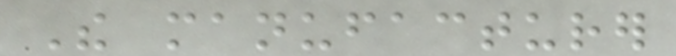The manufacturer
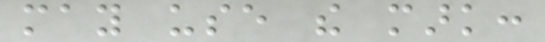may use the mark:
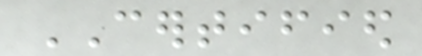CERTIFIED
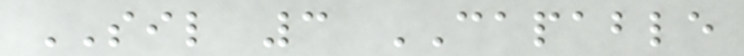SIL 3 CAPABLE
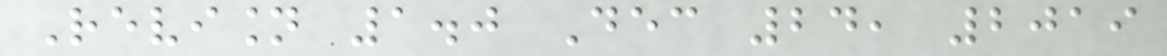Revision 1.0 Dec 24, 2019
